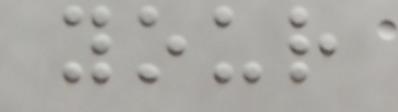your
